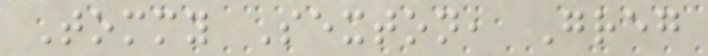Tommy Sexton, Greg
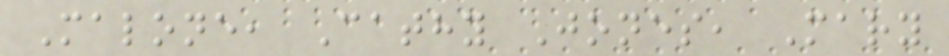Malone, Cathy Jones, Mary
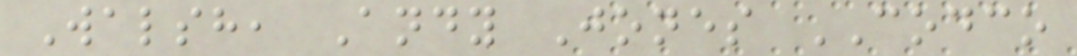Walsh, Andy Jones CODCO
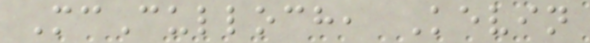McCulloch, Kevin
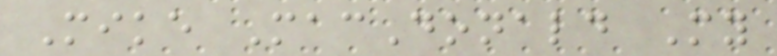Mike MacDonald My
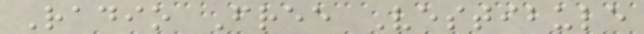Radio Free Vestibule
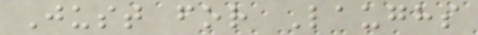Just for Laughs
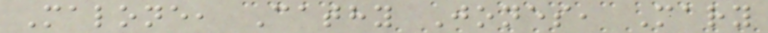Malone, Cathy Jones, Mary
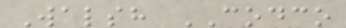Walsh CODCO
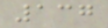137
